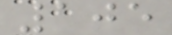105
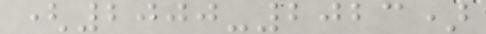(2000-2023)
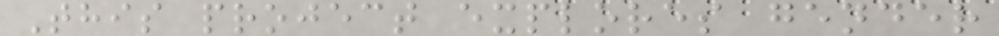This project explores gender
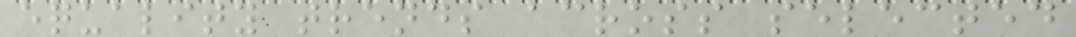equality trends across selected
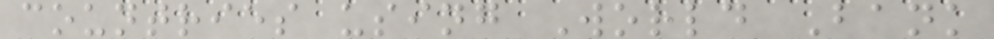countries using World Bank
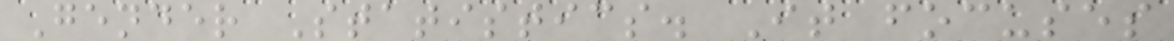Gender Statistics. It focuses
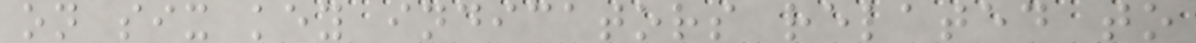on six key indicators related to
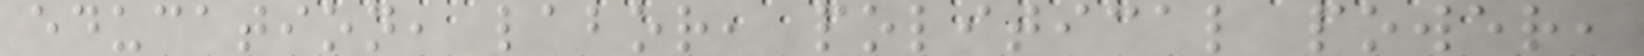education, labor, political power,
